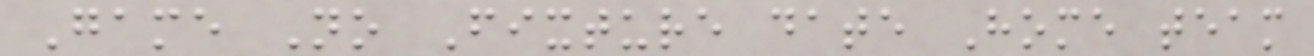Game No Fixture date Home team
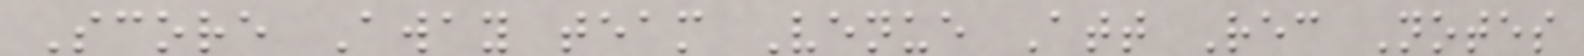Score Away team Venue Att Rec Notes
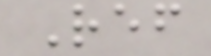Ref
